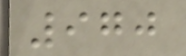970
